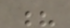?
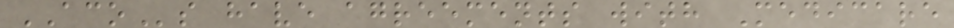ACOs have agreements with Medicare
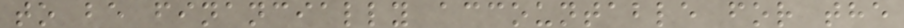to be financially accountable for the
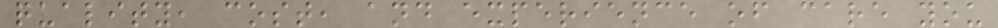quality, cost, and experience of care you
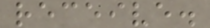receive.
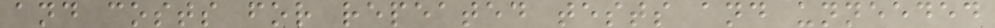and costs for repeated tests and unneeded
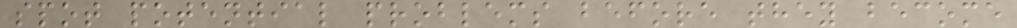spot potential problems before they become
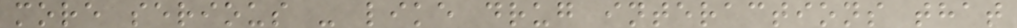more serious - like drug interactions that
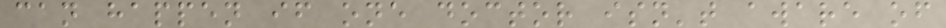can happen if one doctor isn't aware of
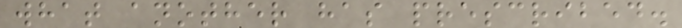what another has prescribed.
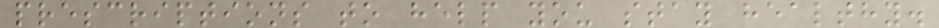prescriptions to help you stay healthy.
